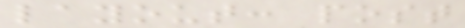layout: post
